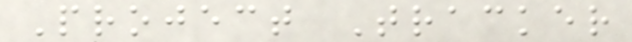Project Tracker
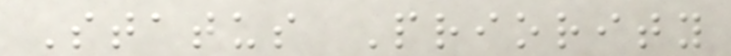Status Priority
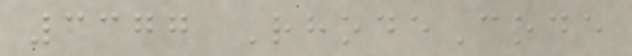3377 RhodeCode
